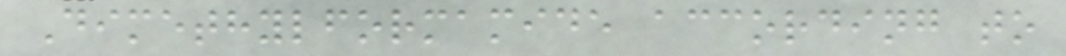Dimethylformamide according to
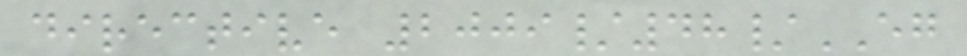directive 2009/48/EG
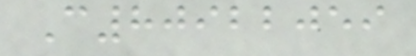C80922059
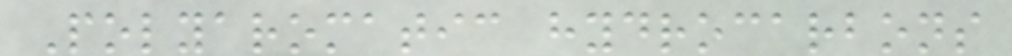Polyaromatic hydrocarbons
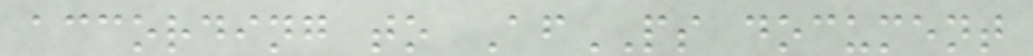according to AfPS document
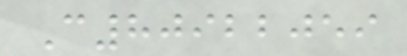C80922059
